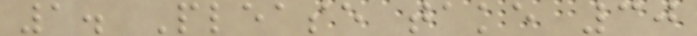1. Please take 30
